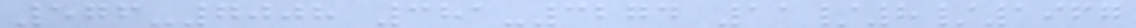576-7008 381-3274 11/8/1967
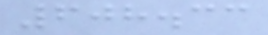608.33
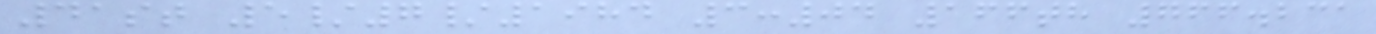41st 5/7/1984 3:04 166th 766.231
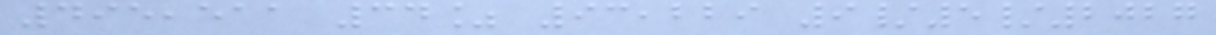495,511 34% 93,229 9/5/2027
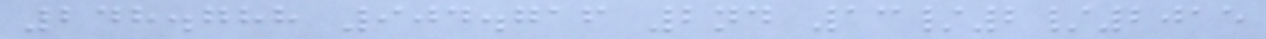248.788 904.716 2nd 13/2/2015
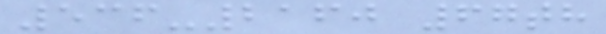536-2160 67th
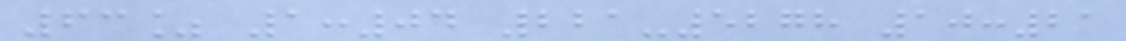63% 1:04 221-5278 10:21
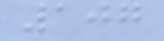107
